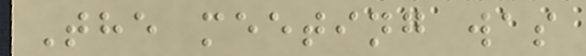The meeting was
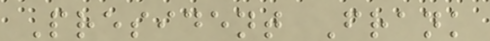President Frank
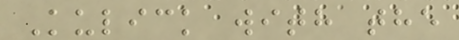Kulick with the
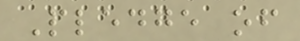Pledge of
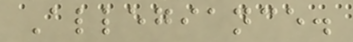Allegiance.
